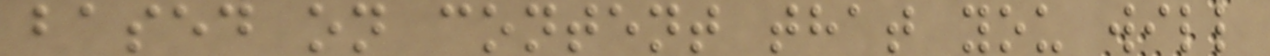based on content that you will
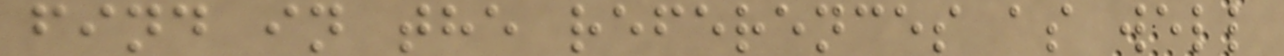find in the references as well
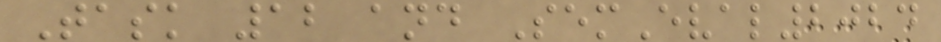Task 12 and SemEval2024
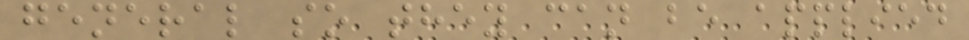general so they can be applied
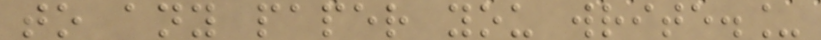to any paper you write._
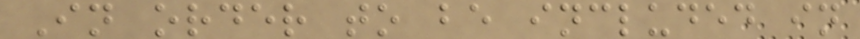In order to be included in
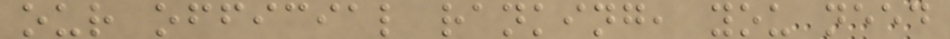our official ranking, you need
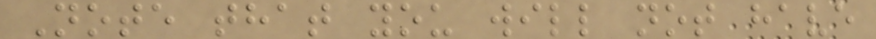Note that you will not have
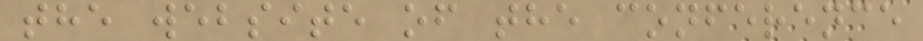the website of the conference
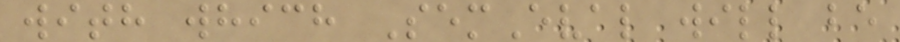with which SemEval will be
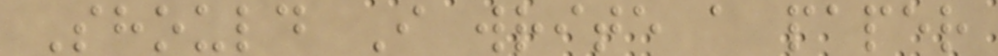Should I write a paper
